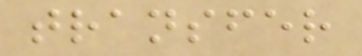transfer
